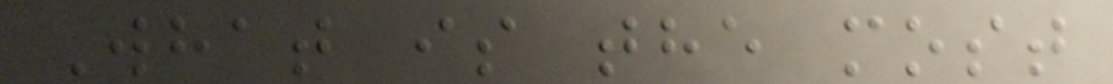What is the most
